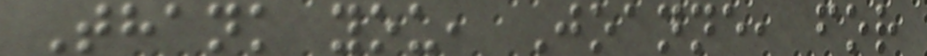Thank you, Joanne, for
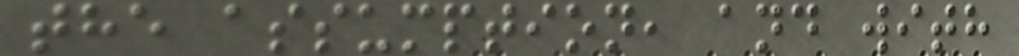the assumption, and with
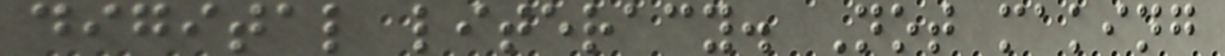digital literacy. Not making
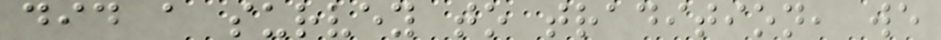did a survey to tradition, we
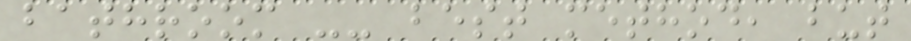bathroom -- best method, but
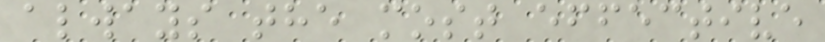always the most effective
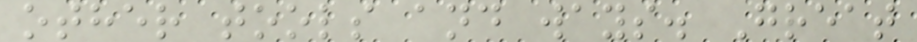other tools and ways. Great
